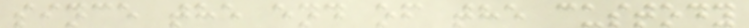since the end of the custody
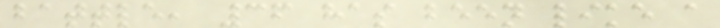battle, 36 has been like a
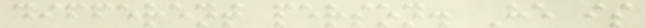different person. He is
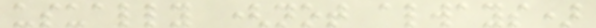usually (not always)
